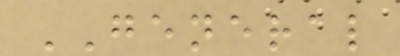GENERAL
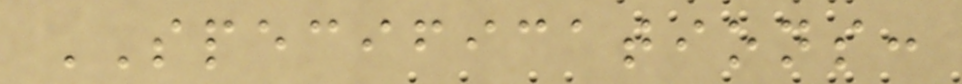SPECIFICATIONS:
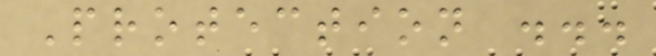Protection ...
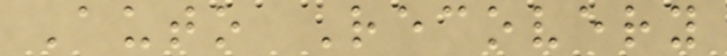Auto Recovery
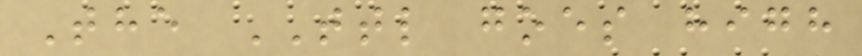The TTL goes high
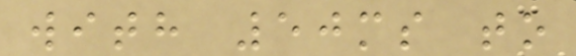with 50ms to
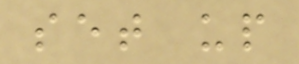set up
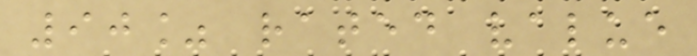90% rated value
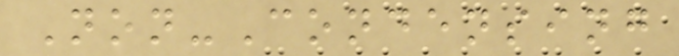Non-Condensing
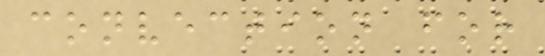convection for
